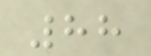88
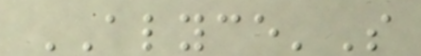ALYCE'S
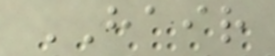HAIR
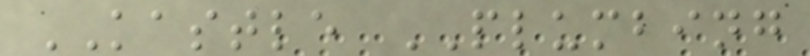KASTLE PLUMBING
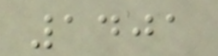1401
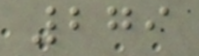279
